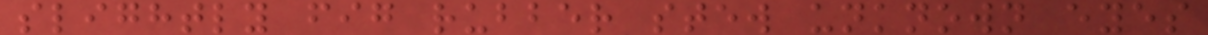slightly fig rubber stew unknown eyes
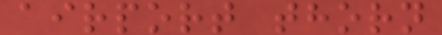airport thorn
